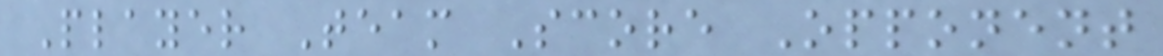Player Team Score Opponent
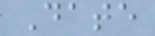Date
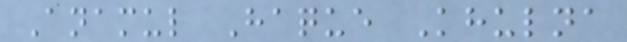Anamul Haque Khulna
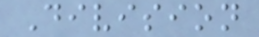Division
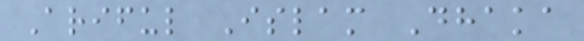Ariful Islam Dhaka
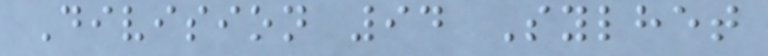Division 94 Sylhet
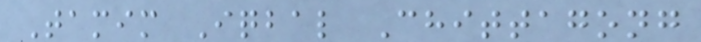Tamim Iqbal Chittagong
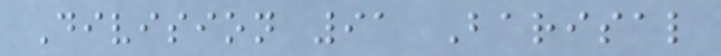Division 91 Barisal
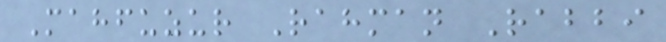Mahfuzur Rahman Rabbi
